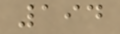194
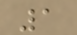1
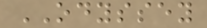ODYSSEY
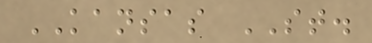KANSAS ST.
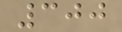300
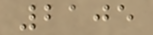2105
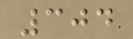304
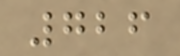726
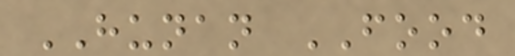HUNAN FOOD
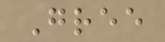Gree
